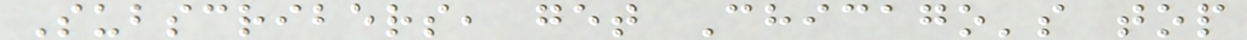Subscribers, get Chicago's top
